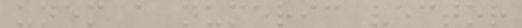unem a numeric vector
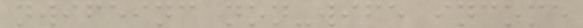nwifeinc non-wife income
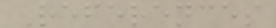References
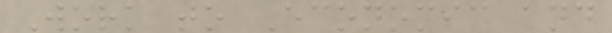Work to Economic and
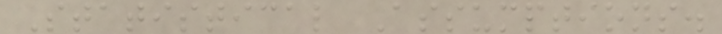Statistical Assumptions.
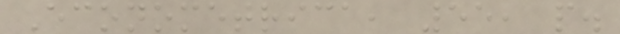Econometrica, 55, p.
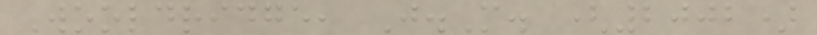Wooldridge, J.M. (2002)
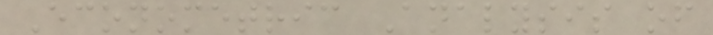Econometric Analysis of
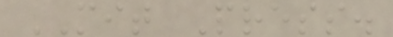MIT Press.
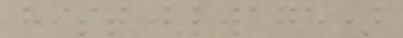hist(lwage)
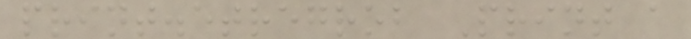print.etregrob Print a
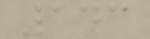143
